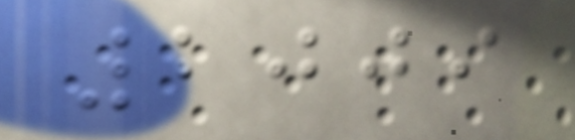2009
